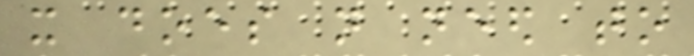it does not need to
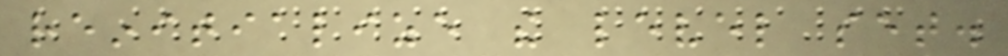reinitialize the level set.
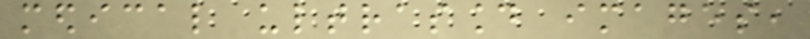medical ultrasound images,
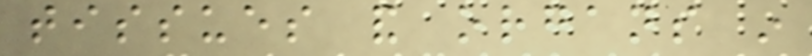tissues and organs in
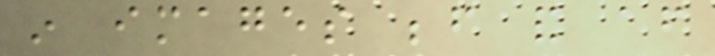in images before and after
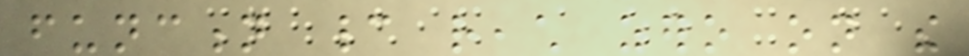function cannot reach zero on the
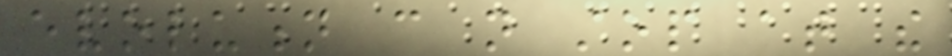evolution can not stop at the
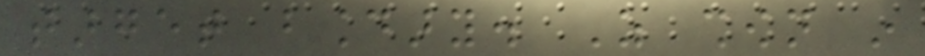target boundary. As shown in
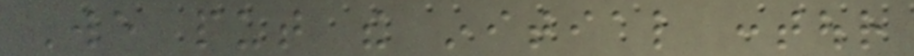We put the initial contour
